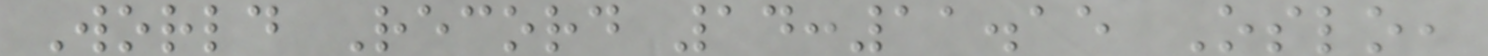World Record 14:11.15 Oslo,
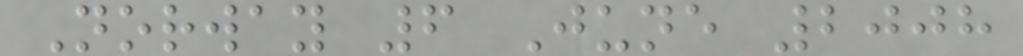Norway 6 June 2008
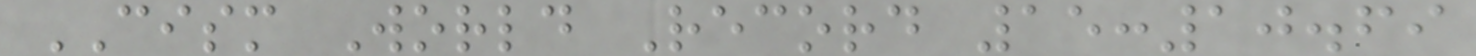CISM World Record 15:10.69
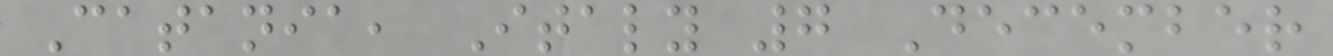Catania, Italy 7 December
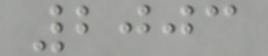2003
